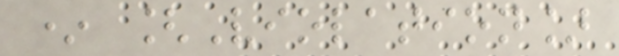* [Violation]
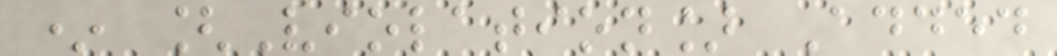* [Violation] Added
